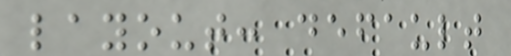layout: default
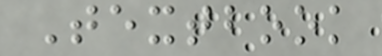Textbook
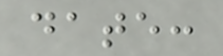date:
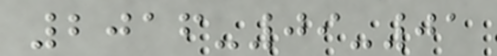2016-09-01
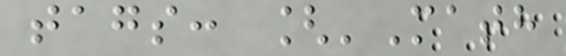tags: ['Math
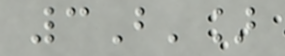3B']
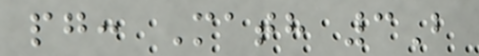pg: Math 3B
